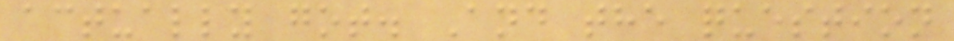actually got. And the question
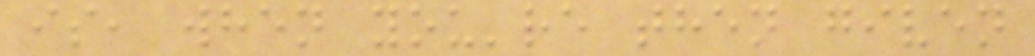is, when you're then given
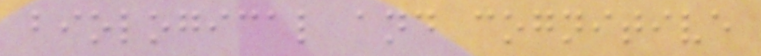biological and cognitive
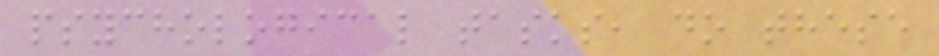psychological tasks, do these
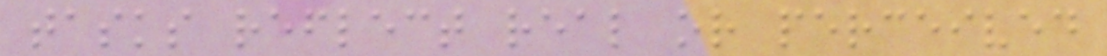tasks reflect real or perceived
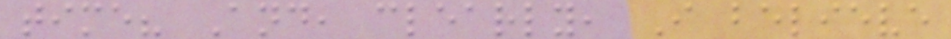time? And, clearly, I believe
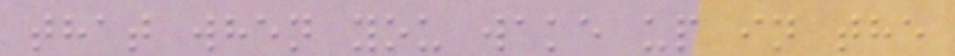that when you wake up in the
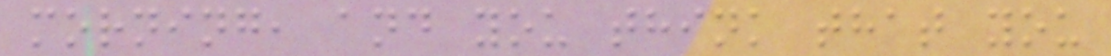morning, and you think that you
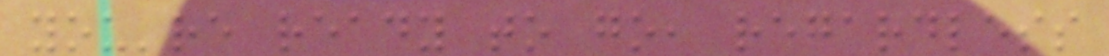you're ready to go, regardless
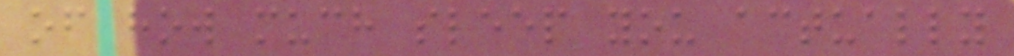of how much sleep you actually
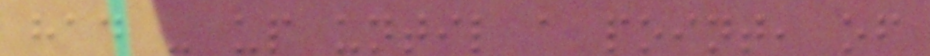had - up until a point, of
